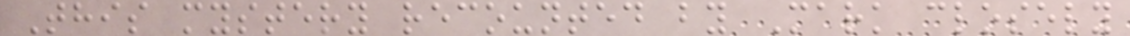This mystery recounted by Mark closely
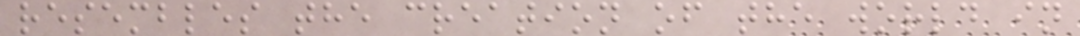resembles the creation of the world in
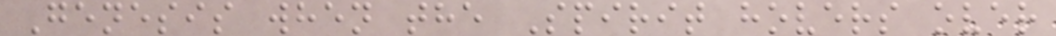Genesis when the Spirit hovers over
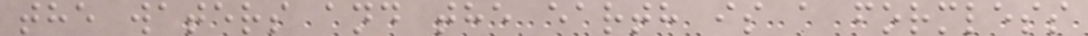the waters and the earth is a formless
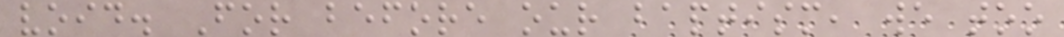void. For before our baptism, we too
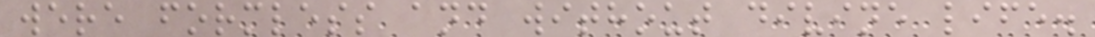were formless and without divine life.
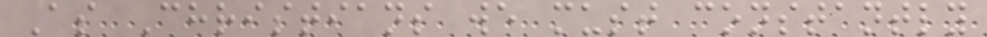As Christians we must constantly
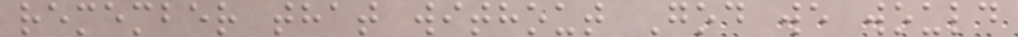remember that without God we would
